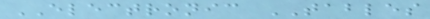ELECTRONIC TABLES
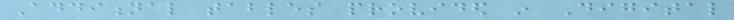Additional tables provided in Digital
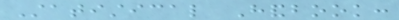Statistical Handbook:
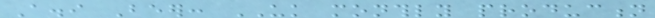A.i Beer: UK monthly production
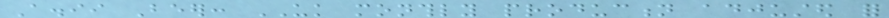A.ii Beer: UK monthly production adjusted for
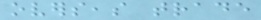overseas trade
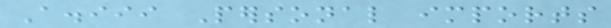A.iii Personal imports
